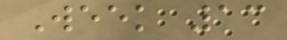Week 13
